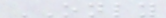ONLY
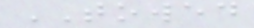TOWED
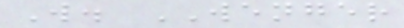W. WENGER
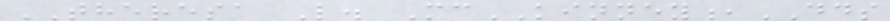THERESA L. McKINNEY,DDS
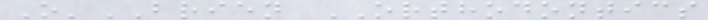O'BRIEN ORTHODONTICS
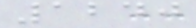1240
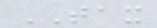TAX
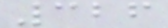326
